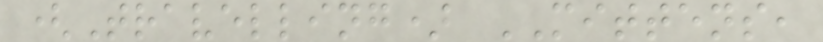(Travelling) MITTENS,
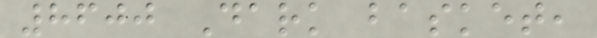8600 Dark basket,
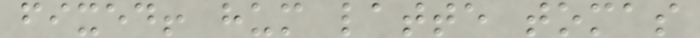fixed! hum latte tomas
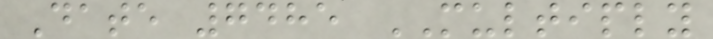Date 7485 MULTIPLY
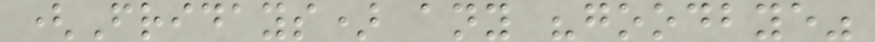(Fridays) any "goodbye"
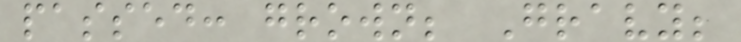passed: grown; Gravy;
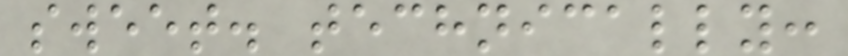sweet. technically:
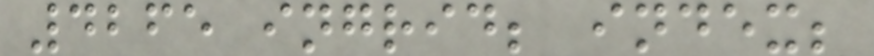4265 ingrid; index;
